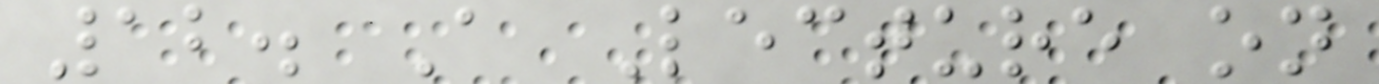12. A Lecture on
